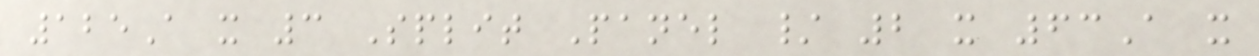125A x 3 Split Panel / 2 x 63A x
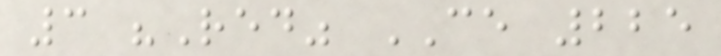3 "Red" CE 225
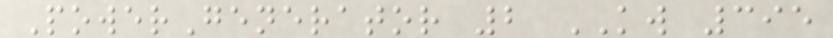PowerGenerator 2 KW 395
